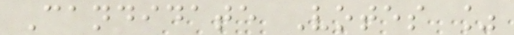Candidate Votes %
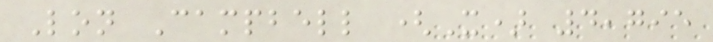Lon Campbell (X) 4,795
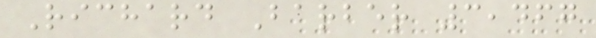Richard Barber 3,467
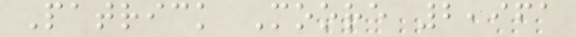Patrick Moore 2,961
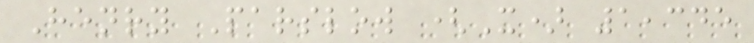Henry Parslow (X) 1,345
